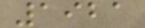1921
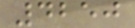4250
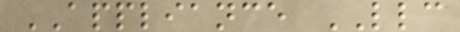APPLIANCE LLC
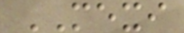MEXI
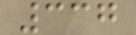337
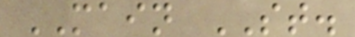MAIN ST.
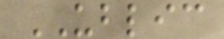UBLIC
